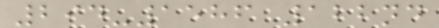294-1586 122nd
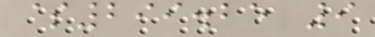$299.25 9
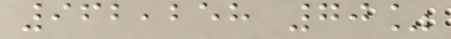962,258 70%
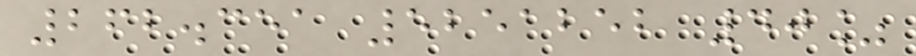262.351 5251252 40%
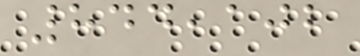844,102
